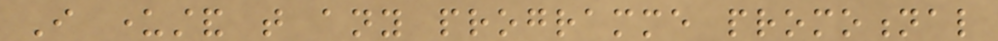I understand that any programme promotional
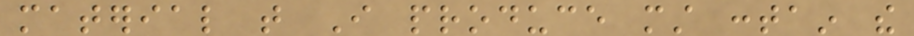material that I produce must contain the
